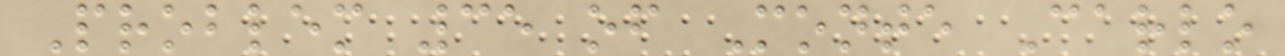Problem 35 of Monte Carlo
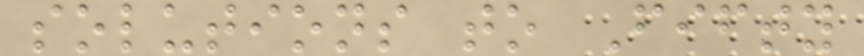solutions to Fifty
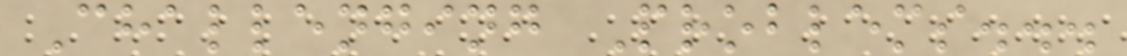Challenging Problems...
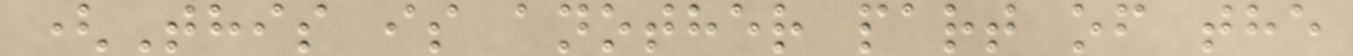(This is another part of the
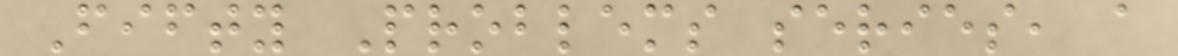Fifty Problems series, a
